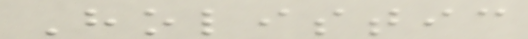Holistic
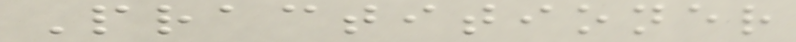Practitioner
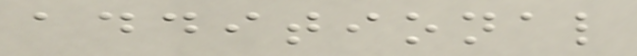additional
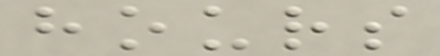hours
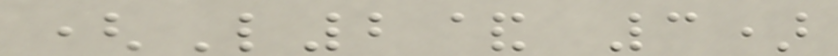(L2& 3)
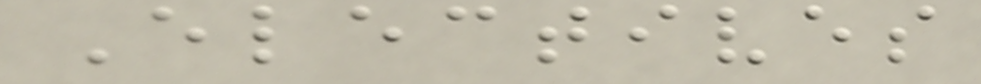Electives
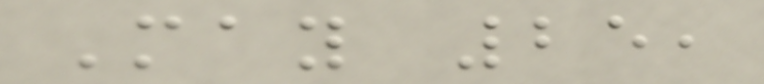May 25,
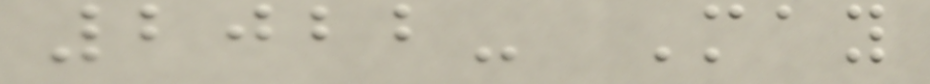2022- May
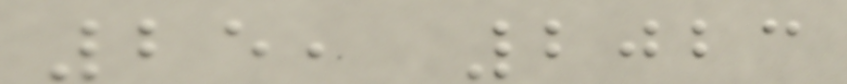25, 2023
